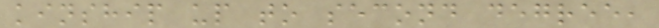kinship up to second degree,
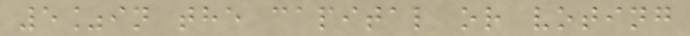5%in the capital or voting
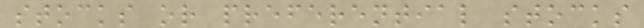stocks or preferential stocks
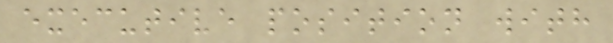executive position with
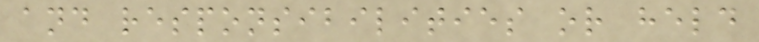and responsibilities or held
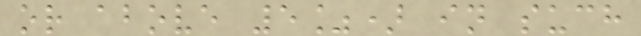or above 5%) in such
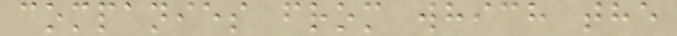companies from which the
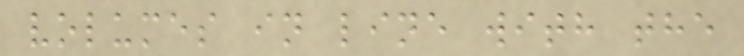volumes in line with the
